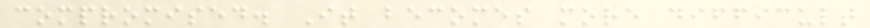compromised. It becomes more difficult
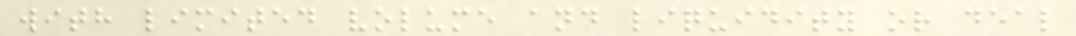with limited volume and liquidity or deal
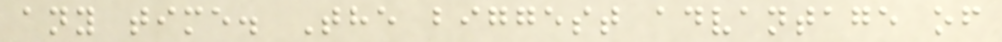any time. The biggest advantage of
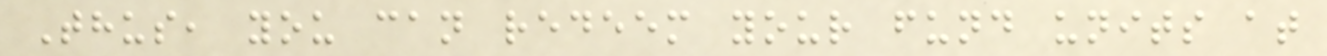Thus, you can redeem your fund units at
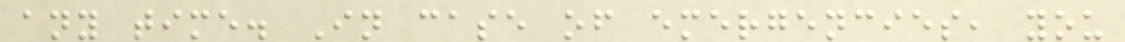any time. In case of emergencies, you
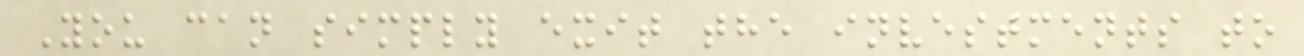You can simply exit the investments to
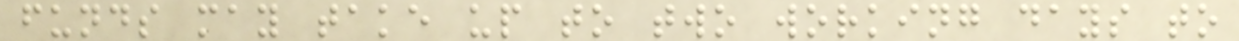funds may take up to two working days to
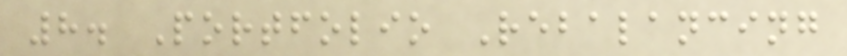8. Portfolio Rebalancing
